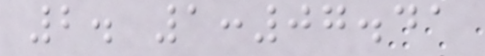2. 1:07.41
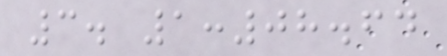3. 1:08.64
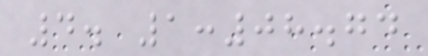4. 1:08.74
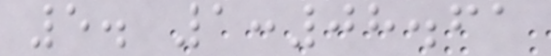5. 1:08.61
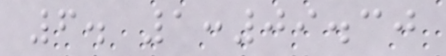6. 1:09.30
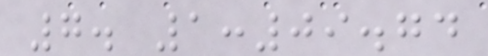7. 1:09.74
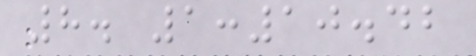8. 1:10.42
